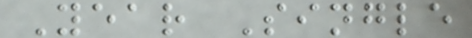Year Single
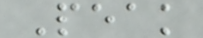Peak
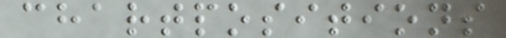chartpositions
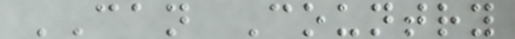CAN Country
